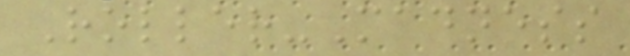Roller-Madness
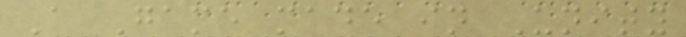A Game made in Unity
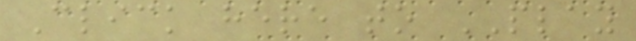Click here to PLAY
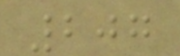207
